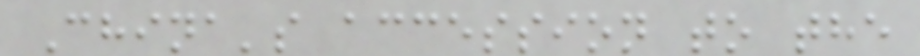China's accession to the
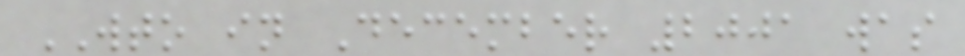WTO in December 2001 was
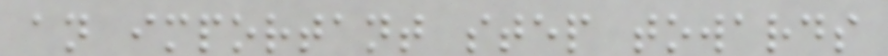an important step towards
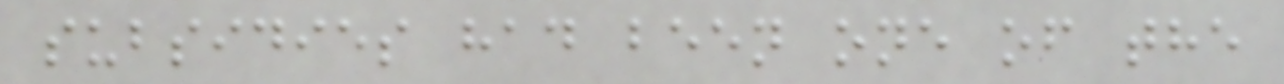subsidies had been one of the
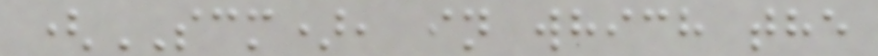(SCM), in which the
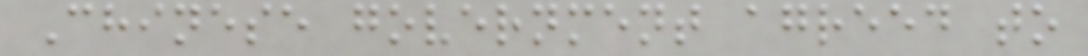Chinese government agreed to
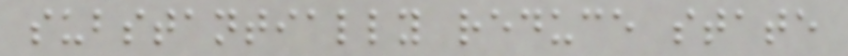substantially reduce state
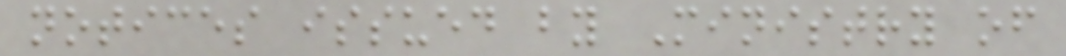notices issued by Ministry of
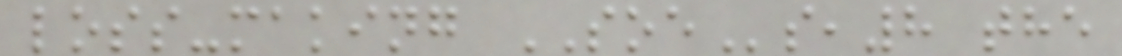loss-making SOEs,8 the
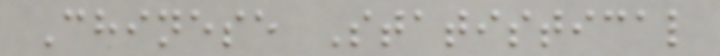Chinese Statistical
